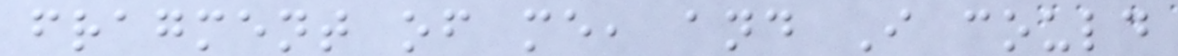fragment of me, and I could
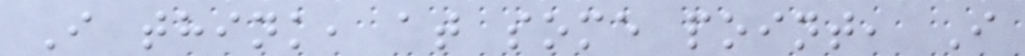I think, at some point, I
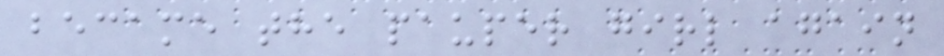became the pauper girl again
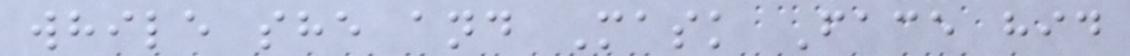while she and Mask Face hid
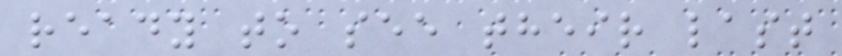ready to see their last
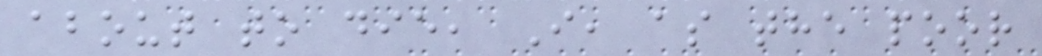about to die, I, as the poor
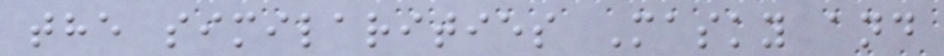the similarities Masky and
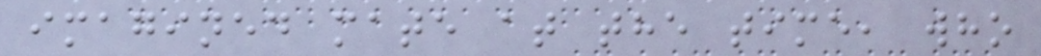imagined mate at the time, who
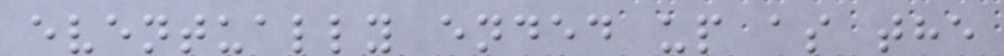eventually ended up as the
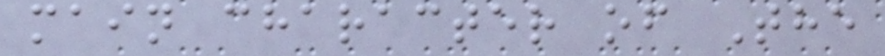main character of The
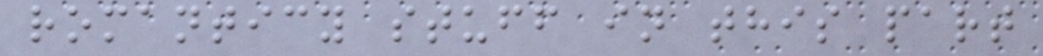romanticy stuff in this part
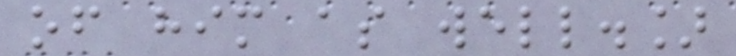of him as well.]
